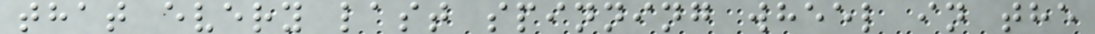that every last spinning wheel in the
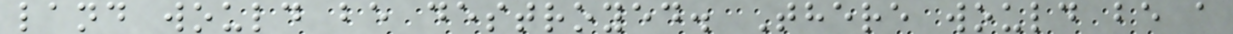land would be destroyed. There would be a
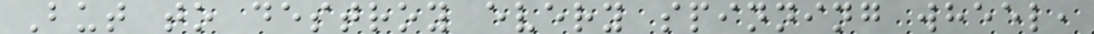But to destroy every spinning wheel,
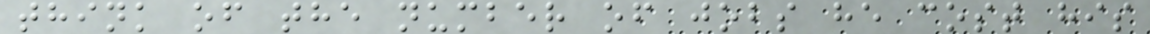think of the number of jobs he cost his
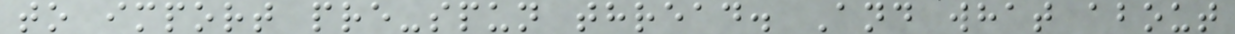to import pre-spun thread. And what about
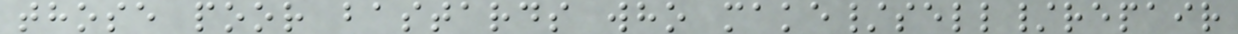those poor bastards who make/sell/repair
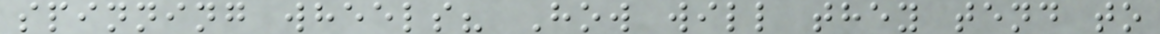spinning wheels? How will they tend to
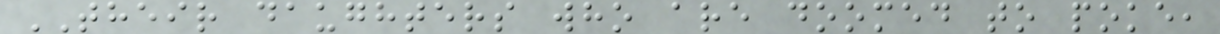THEIR daughters who are doomed to poke,
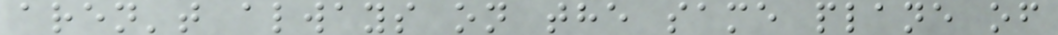aren't always on the same plane of
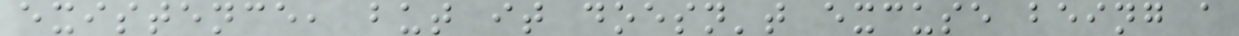existence, but it doesn't excuse being a
